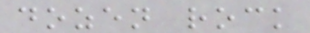dozen rock
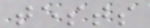tests
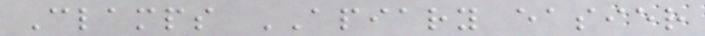Clamps APIARY easier
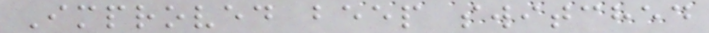Improved beep switched
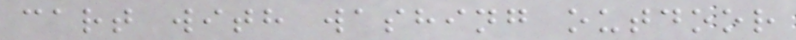cart with washing outdoor
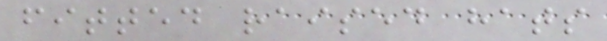fitted raised hats
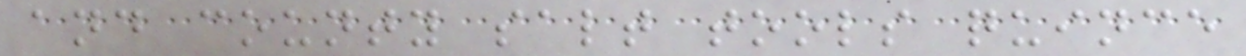and county salt tools quince
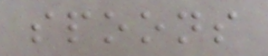spoons
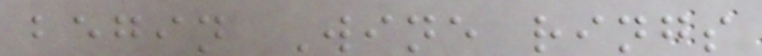begin Wine rings
